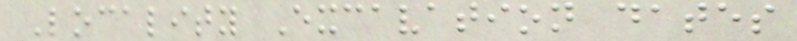Locality Excavation dates
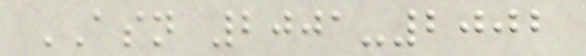ASN 2001-2002
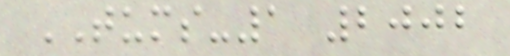TUMS-1 2002
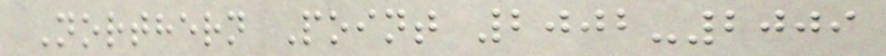Northern Point 2002-2009
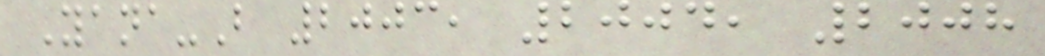Yana-B 2003, 2004, 2008
